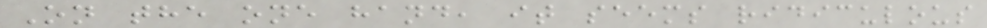On the one hand, it seems ridiculous
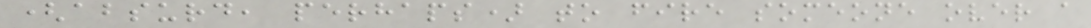(absurd, perhaps) to fire someone over a
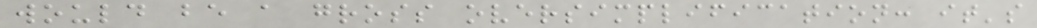would be a gross oversimplification: it's
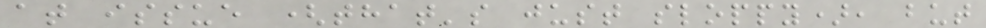at issue (that's just sloppy), but
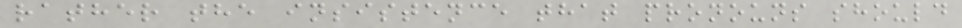rather the insistence that pronouns should
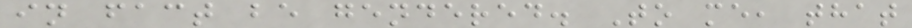in fact be gendered. To me, that
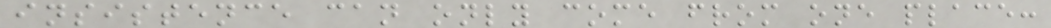insistence can only come from one place:
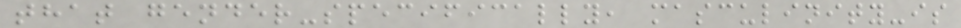that gender-specifically, masculinity-is
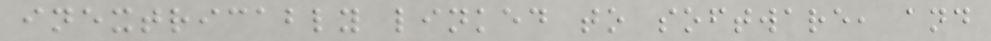inextricably linked to software, and
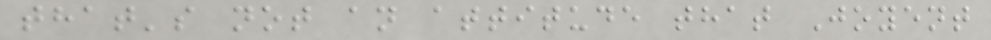that's not an attitude that Joyent
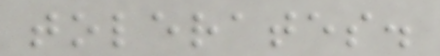tolerates.
